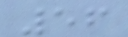56
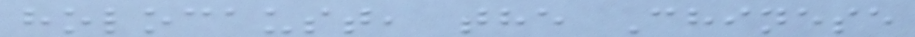holocaust, the Chinese
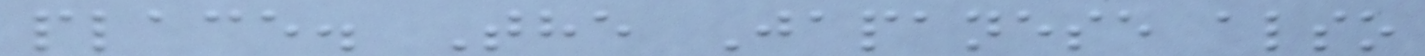place. The Japanese also
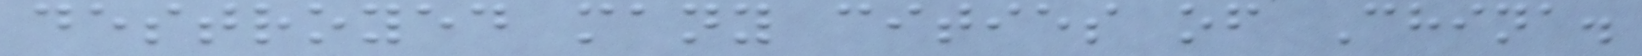destroyed many cities of China.
